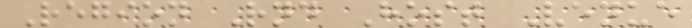Region Rnd Host Venue
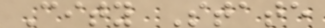City State
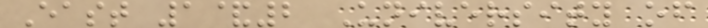East 1&2 University of
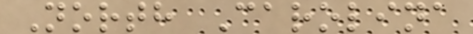North Carolina
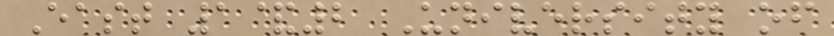East 1&2 University of
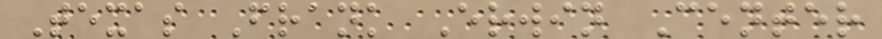Texas Frank Erwin Center
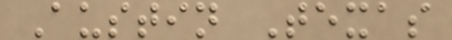Austin Texas
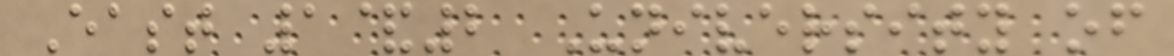East 1&2 University of
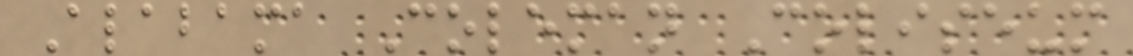Alabama Coleman Coliseum
